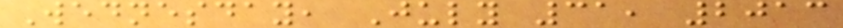Wednesday, July 31, 2013
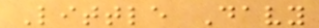Little Davy
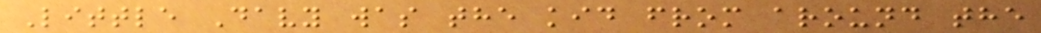Little Davy was the kid from around the
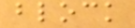block
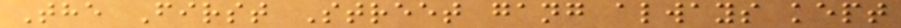The First Street gang always kept
